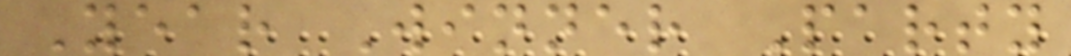Year Winner Party
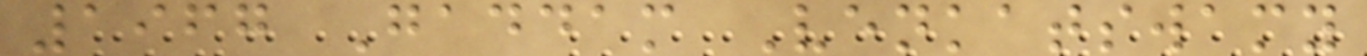1967 Gaddam Venkatswamy
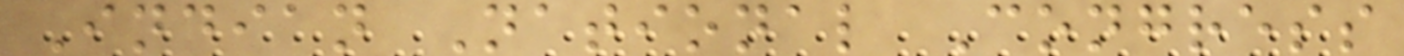Indian National Congress
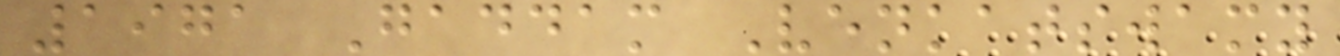1971 Gaddam Venkatswamy
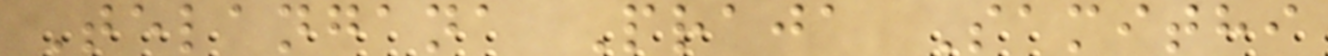Telangana Praja Samithi
